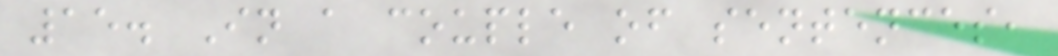15. In a couple of sentences,
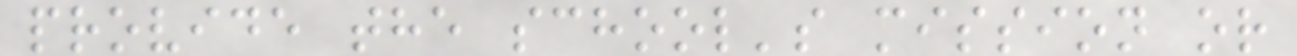provide the school's mission or
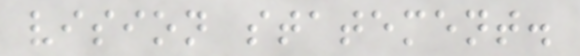vision statement.
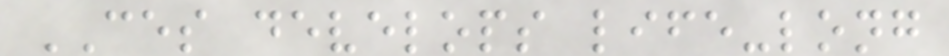CES develops life-long
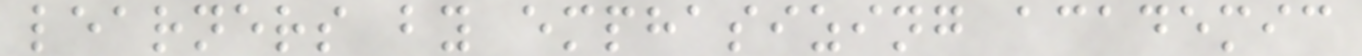learners by emphasizing academic
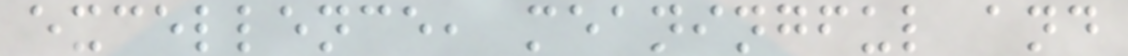excellence, meaningful and
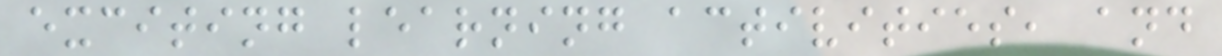exciting learning activities, and
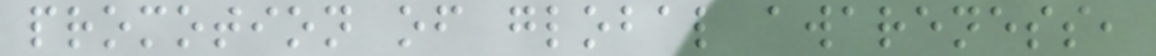promotion of global awareness,
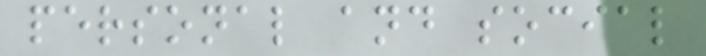personal and social
